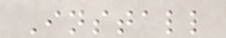Install
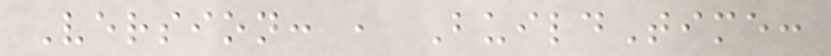Version: , BuildTime:
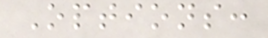Options:
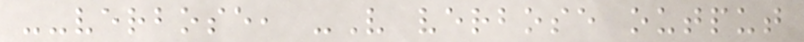--verbose, -V verbose output
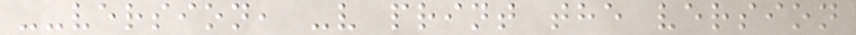--version, -v print the version
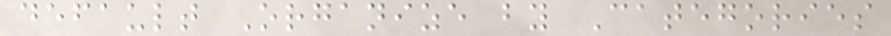default Organize by Categories
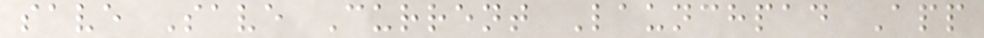save Save Current Launchpad App
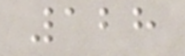128
